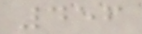456
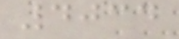4034
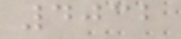4032
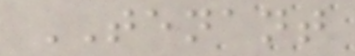TENANT
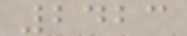2423
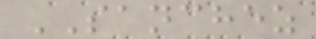SANCHEZ
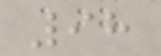98
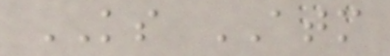KS ATM
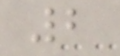2
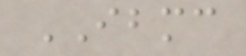IBMC
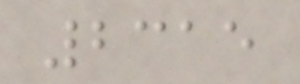2315
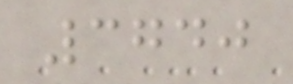3740
